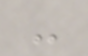-
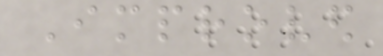Improved
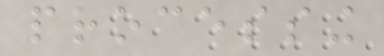processing
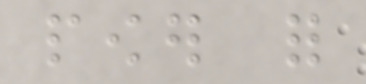power for
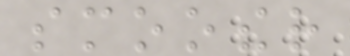smoother
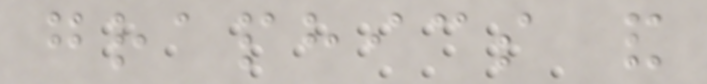graphics and
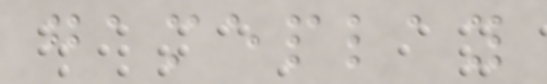gameplay
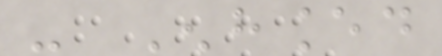- Enhanced
